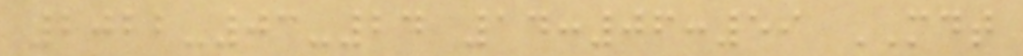2022-03-24 14:06:59 MDT
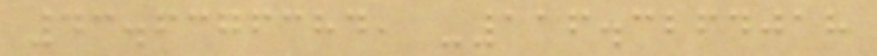43.6376384, -116.3264018
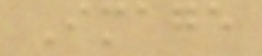Image
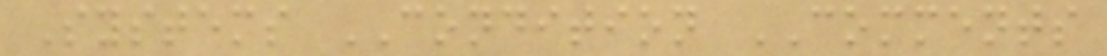Systems CONDITION COMMENTS
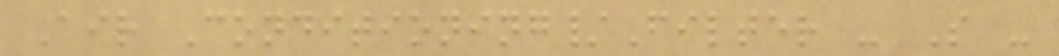Air Conditioning/Filter - S -
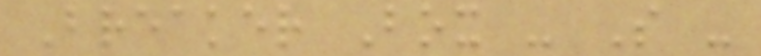Breaker Box - S -
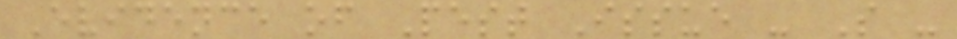Evidence of Pest Issue - S -
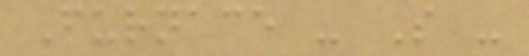Furnace - S -
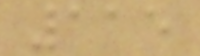115
